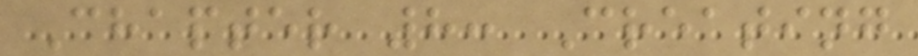Chapter 8: Creating
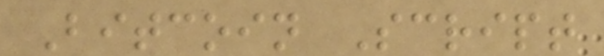Bitcoin Script
